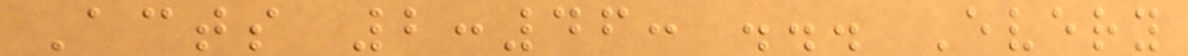Acts 2:46: ... Every
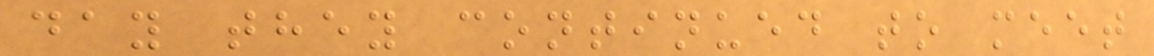day they continued to meet
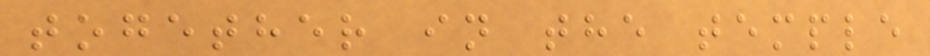together in the temple
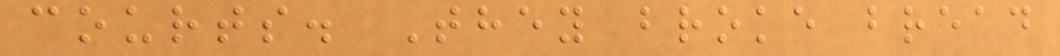courts. They broke bread
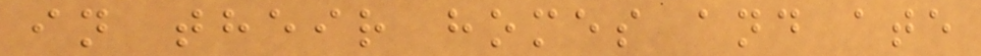in their homes and ate
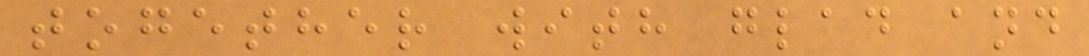together with glad and
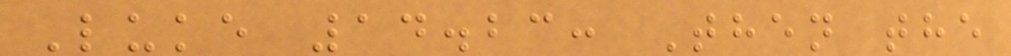Luke 14.23: Then the
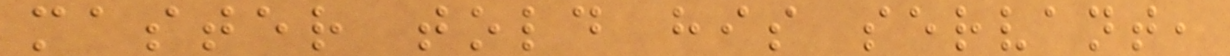master told his servant,
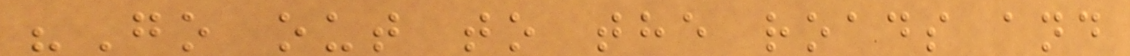"Go out to the roads and
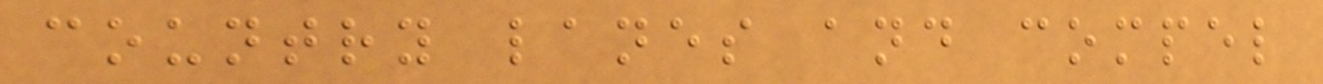country lanes and compel
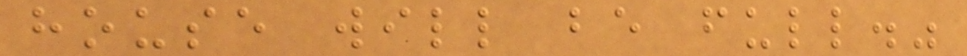house will be full."
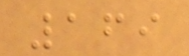169
